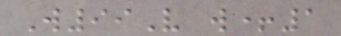W99V w+1
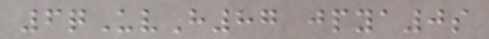6qUvH87 jpya0s
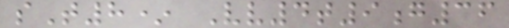sT8* Vv4t9g36
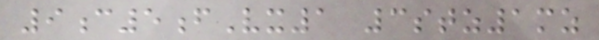9c5fVx1 3stz1mz
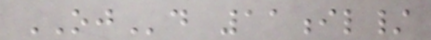OJd 11il/
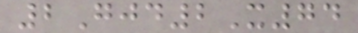2Gjd2X74
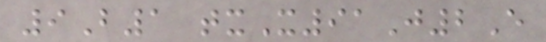9B1 txX91J2E
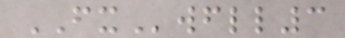FXwfll3
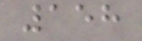158
